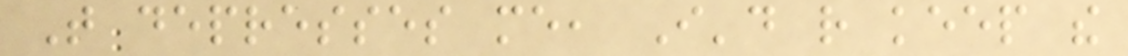That depresses me, I'd rather keep the
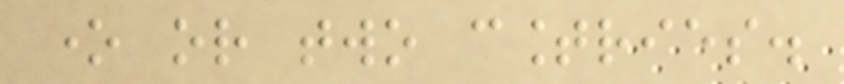one or two countries.
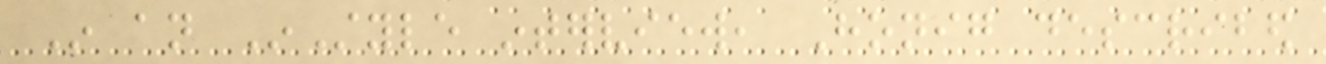In an InStyle interview, Honig described
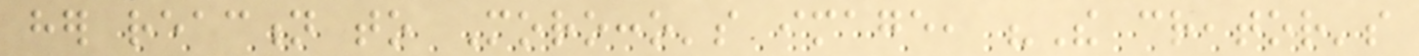her reaction to Morocco's image, "The creator's
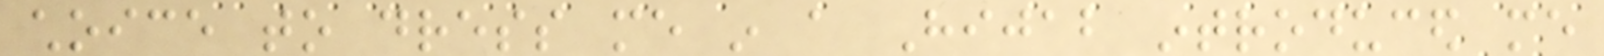choice to dress me in a Hijab introduced me
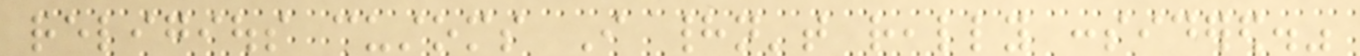religious customs I hadn't really considered."
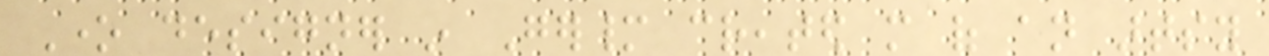One designer in Germany created more of an artsy
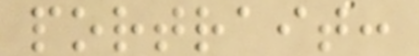portrait:
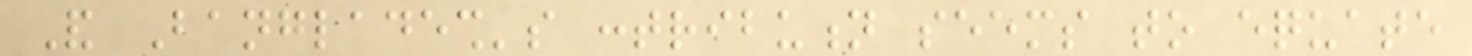And Bangladesh's contribution seems to equate
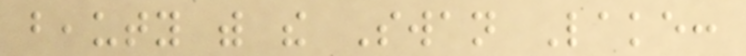beauty with the Swan Lake:
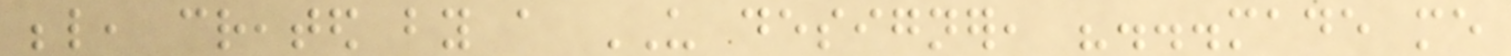below, created by a US designer, "...made me
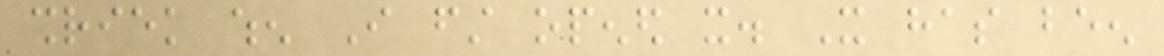shriek when I first opened it. It has been
